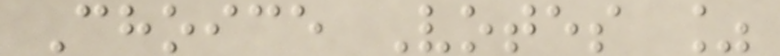Choice Votes %
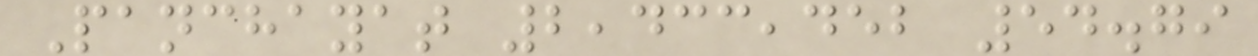Panchayat 2,433,452 54.79
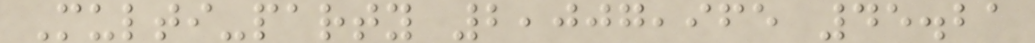Multi-party 2,007,965 45.21
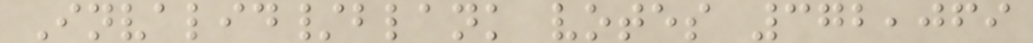Invalid/blank votes 372,069
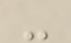-
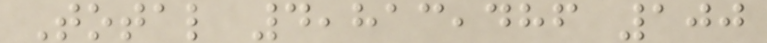Total 4,813,486 100
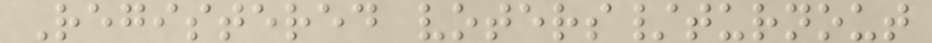Registered voters/turnout
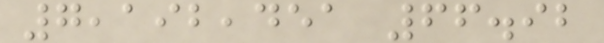7,192,451 66.92
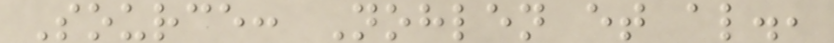Source: Nohlen et al.,
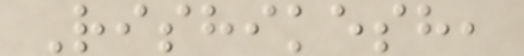Rishikesh,
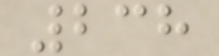238
